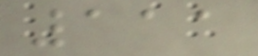111
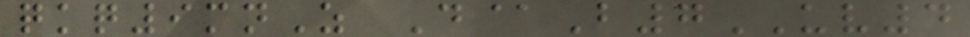qkq9mnZ D@B7UV4
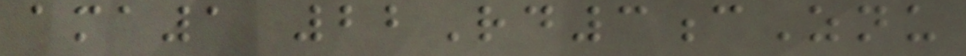ama1 22Rd3cZnu
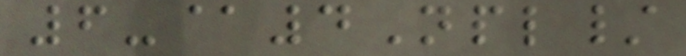6-@4Npl/
